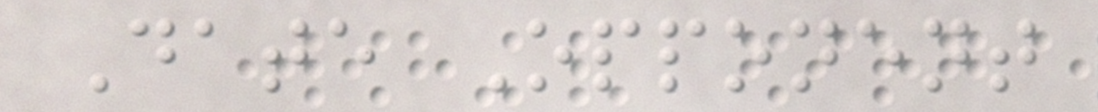Date Opponent
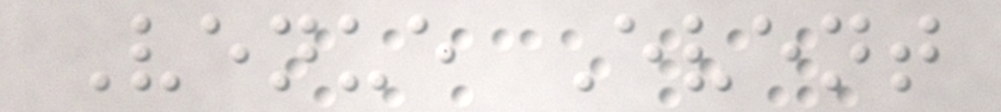Venue Event
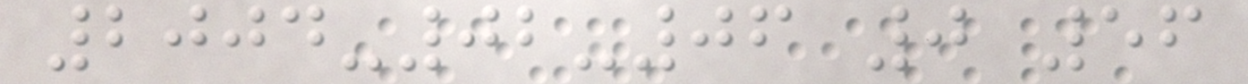2004-02-06 0 56
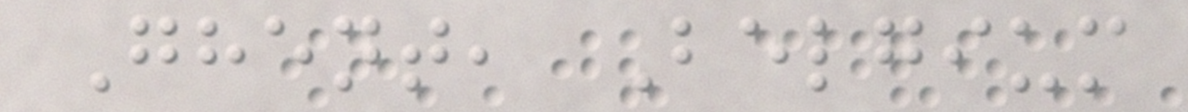Ghent, Belgium
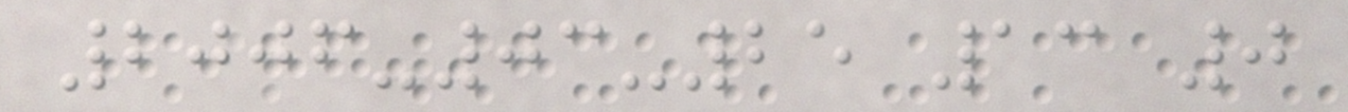2006-03-25 13 0
